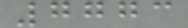7773
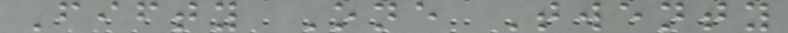Fifty One Twenty
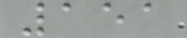151
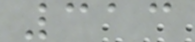313
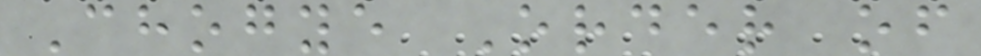Chogye Order of
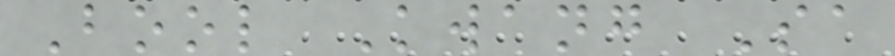Bool Kwang Sa
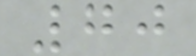70
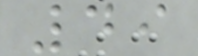49
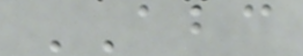ABC
